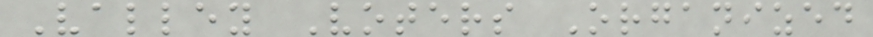Valley Voters Organized
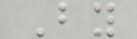By
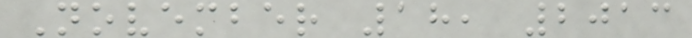November 18, 2013
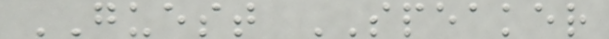GUEST SPEAKER
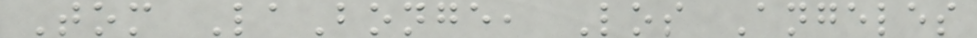Tom LaBonge, Los Angeles
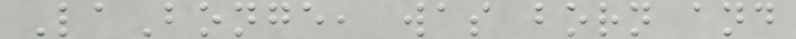LaBonge, was born and
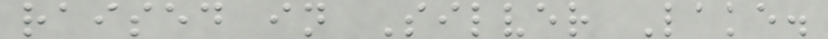raised in Silver Lake.
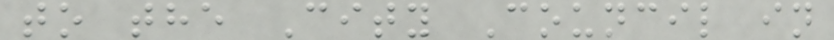to the City Council in
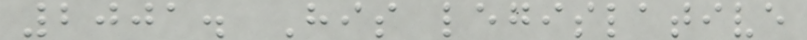2001. His legislative
